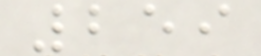259
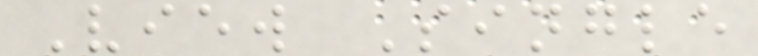View Single
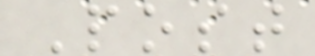Post
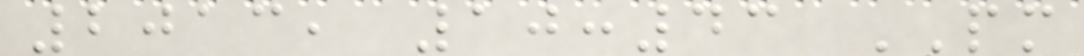2013, 10:43 PM
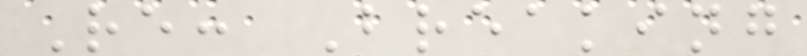Re: Breaking
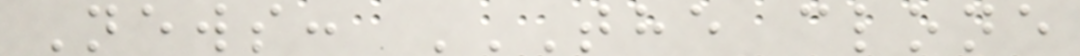News: THE CLONE
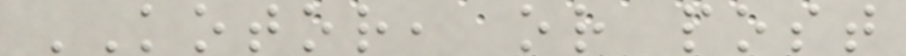KOTOR, or post
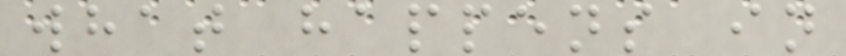what happens in
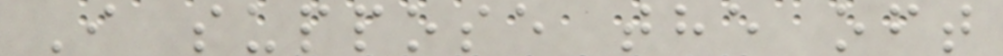I suppose the oft
